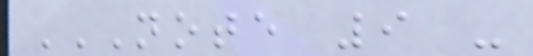NOTE 9 -
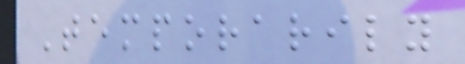Temporarily
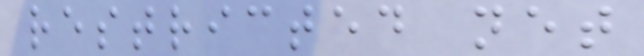restricted net
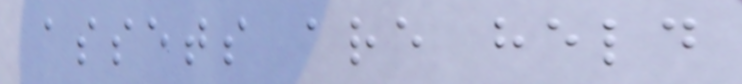assets are held
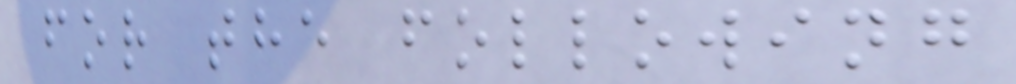for the following
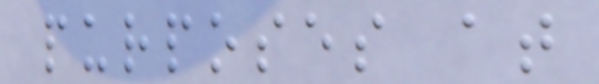purposes at
